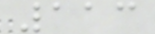113
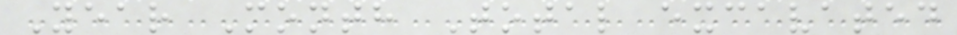Year Month Total excavated
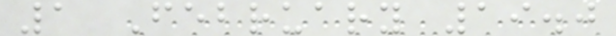1 February 19.0
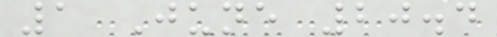1 June 20.4
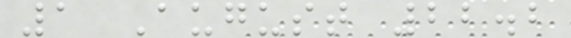1 August 22.2
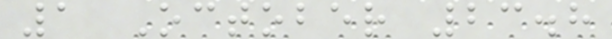1 October 23.8
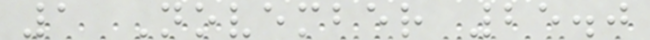1 November 25.0
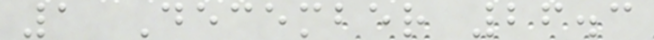1 December 26.3
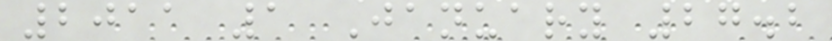2011 1 January 27.2
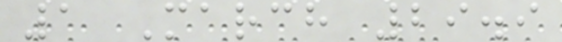1 March 29.9
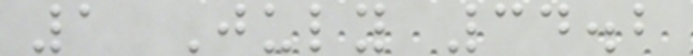1 July 34.2
